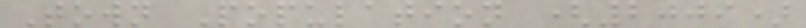Town Population (2009)
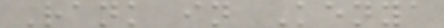Rank in Kenya
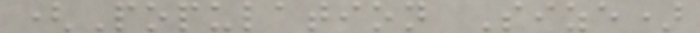(Population Size)
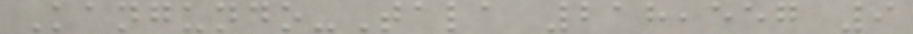Kangundo-Tala 218,557 9
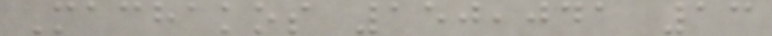Machakos 150,041 13
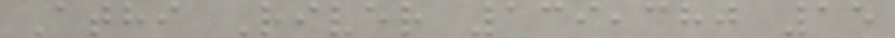Athi River 139,380 15
